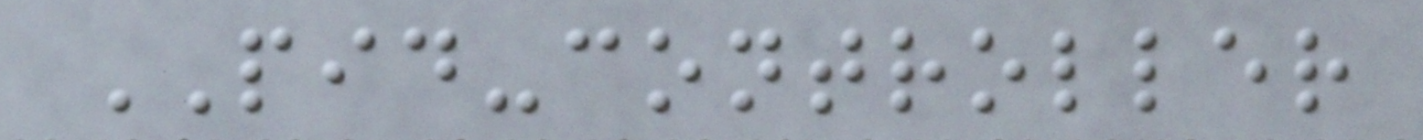PID-controller
